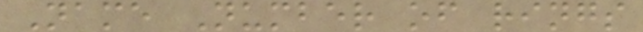Name Number of rings
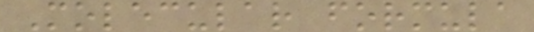Molecular formula
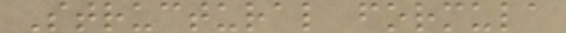Structural formula
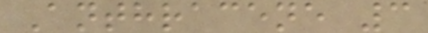Anthracene 3
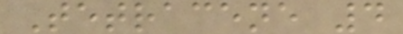Tetracene 4
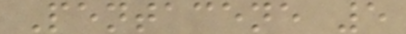Pentacene 5
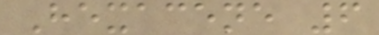Hexacene 6
